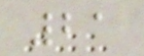21
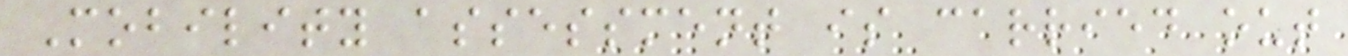Mobility assessment is carried out
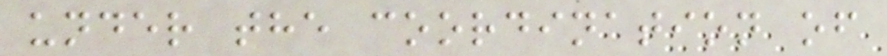under the coordination of
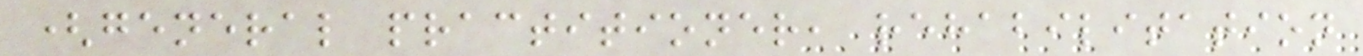(general practitioner, rehabilitation
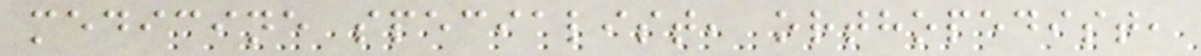medicine specialist, orthopedist,
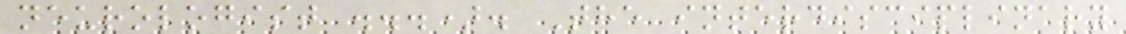neurologist ...). The interdisciplinary
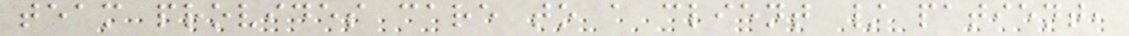team provides care to a client / patient,
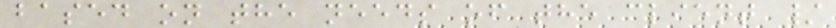based on the needs of the client /
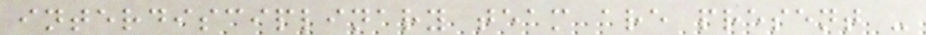interdisciplinary team are present -
